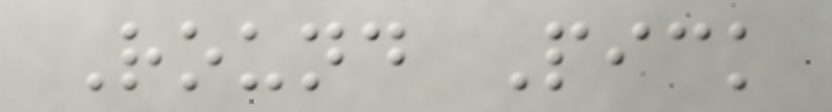Round Pick
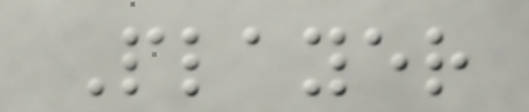Player
